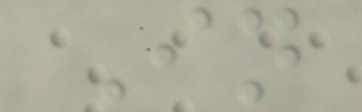In
